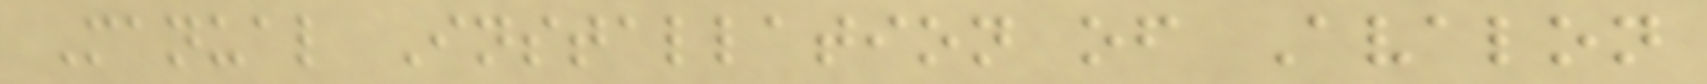Manual Installation of Avalon
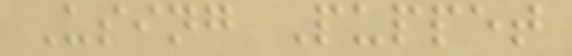Using Puppet
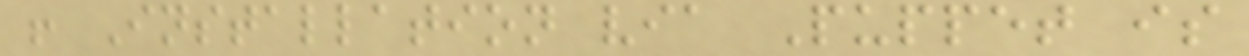! Installation via Puppet is
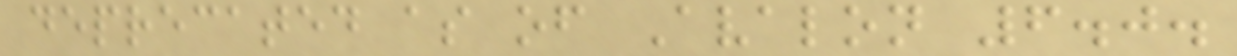deprecated as of Avalon 6.0.
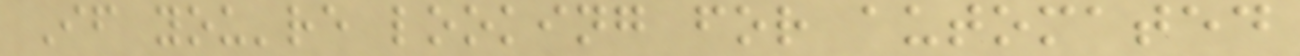If you're looking for automated
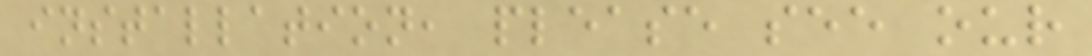installation, please see our
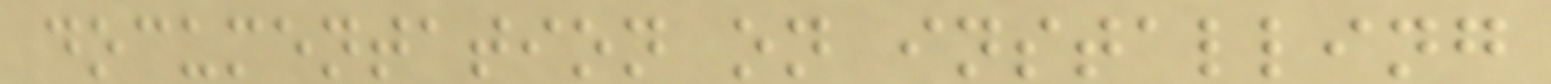documentation on installing
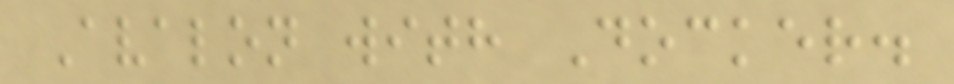Avalon with Docker.
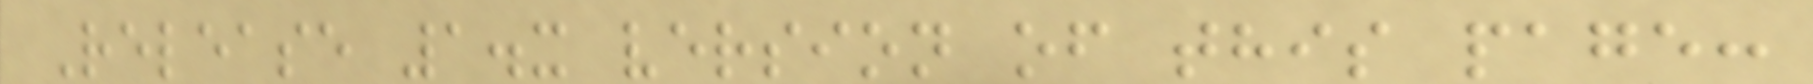Release 1.x version of this page:
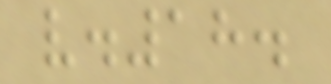v.18.
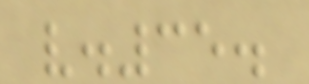v.35.
